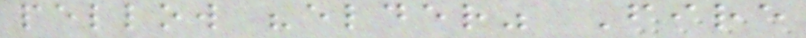pellow "elder" Fire
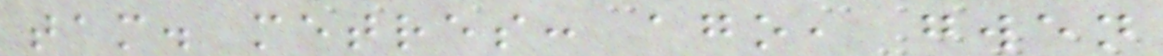tam. metres: ago, gwen
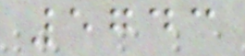5743
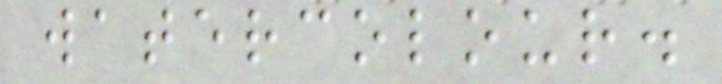watercolour.
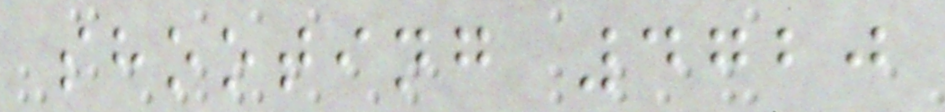shooting 4720
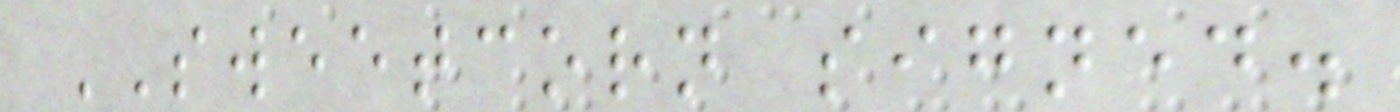SWEETCORN signed.
